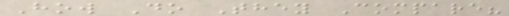How Do They Compare?
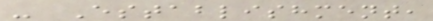- Establishment,
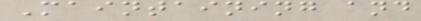Maintaining and
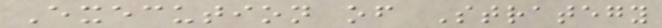Execution of Strategy
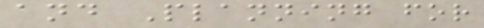and Planning for
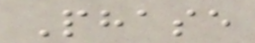Phase
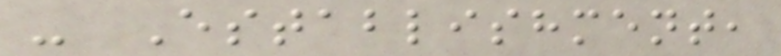- Establishment,
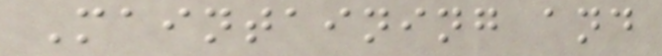Maintaining and
